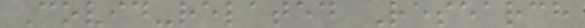Covid-related Research
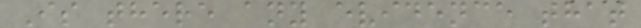Is there any evidence that
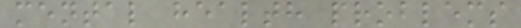mental health problems
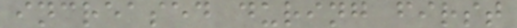increased during first
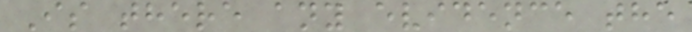Is there any evidence the
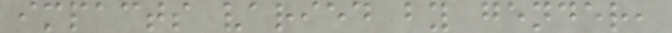impacts varied by gender,
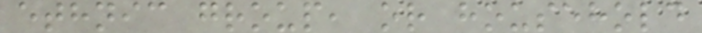ethnic group, or household
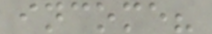income?
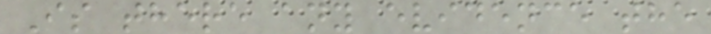Is there any evidence the
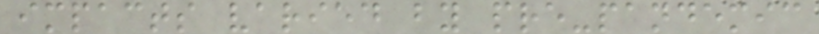impacts varied by pre-pandemic
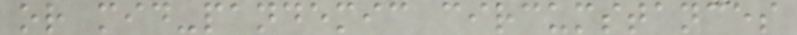or mid-pandemic circumstances
